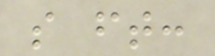s ft:
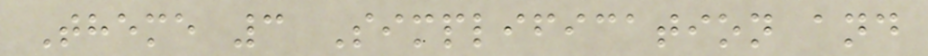Theme 3 Simplification and
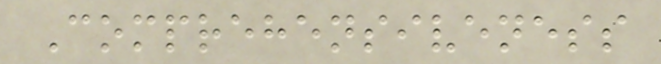Comprehensiveness
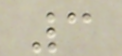3
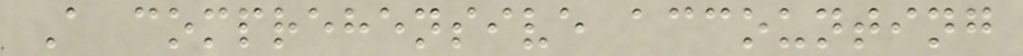A comprehensive accounting
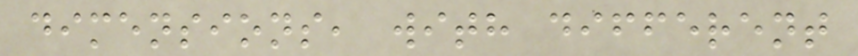dimensions, with different
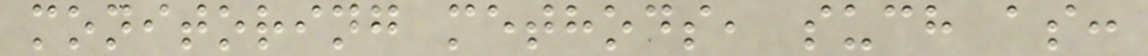monitoring methods, such as:
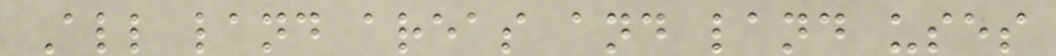All land areas and land uses
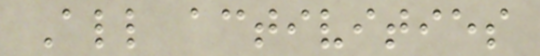All activities
